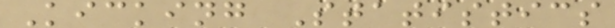Kicking Statistics
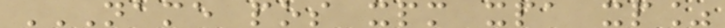NAME POS XPM XPA XP%
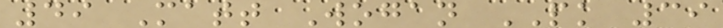49 Matt Wogan PK 39
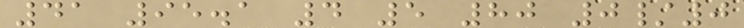41 95.1 4 5 80 0/0
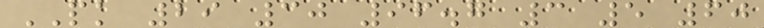PK 29 30 96.7 3 5 60
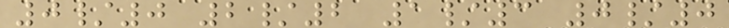0/0 2/2 1/3 0/0
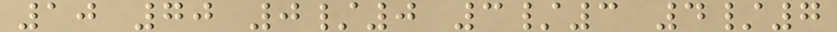10 70 0/0 3/3 4/7
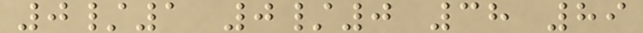0/1 0/0 38 89
